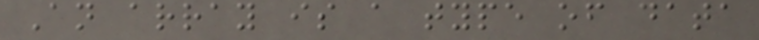An array is a type of data
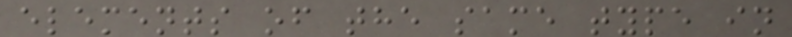elements of the same type in
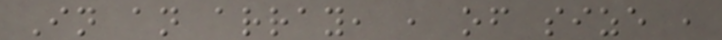In an array, , of size ,
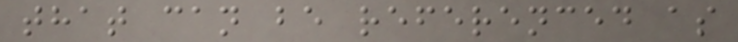that can be referenced as
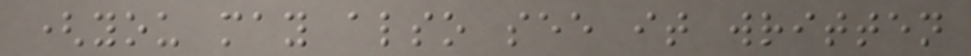(you may also see it written
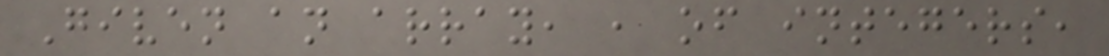Given an array, , of integers,
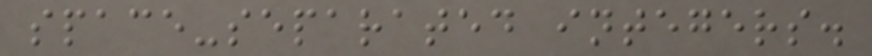space-separated integers.
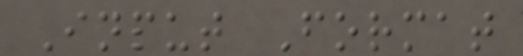Input Format
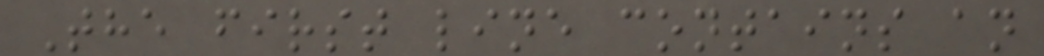The first line contains an
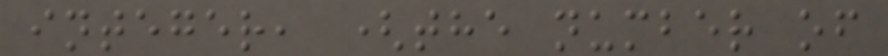integer, (the number of
